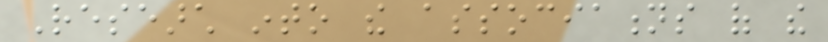Research into the associations of the
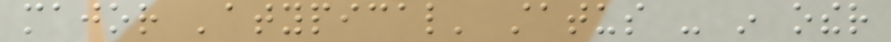major 'atypical' status - in other
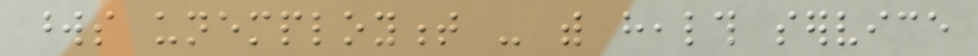words unemployment - with health service
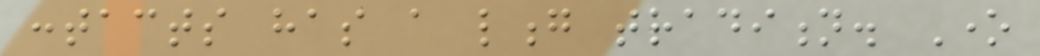contacts has a long tradition. One
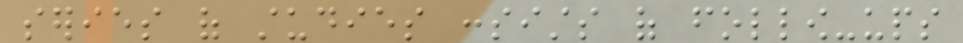series of studies consists of follow-ups
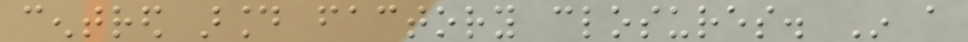centred around factory closures. In a
